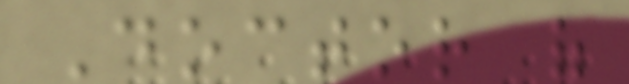Doctor of
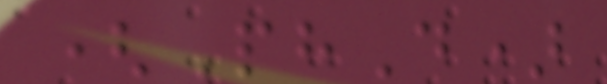(PhD)
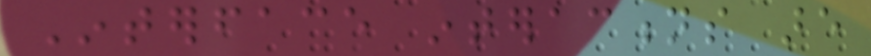Interface interactions are
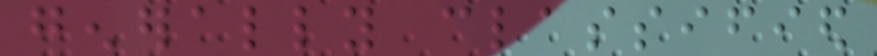generally classified
